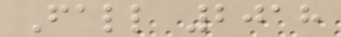Fall 2018
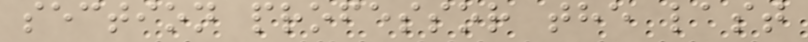section professor the last
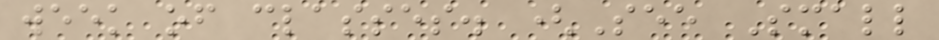week of classes. (See Small
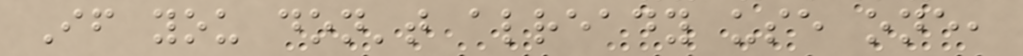If you don't already use one,
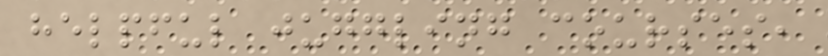helpful juggling courses,
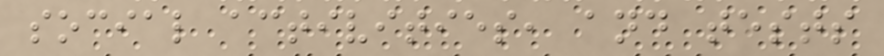social activities, and tests
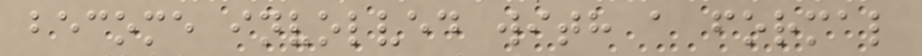become involved with a formal
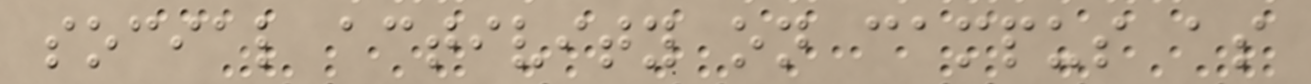social activity on campus as
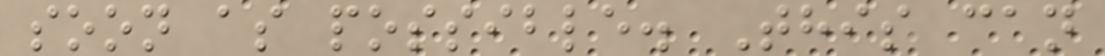soon as possible. This can
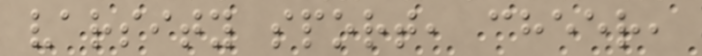varsity sport, cheer,
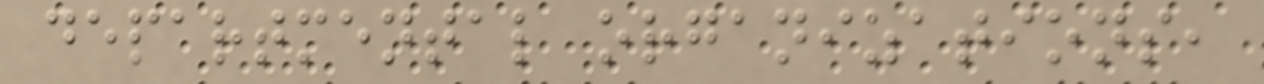departmental organizations,
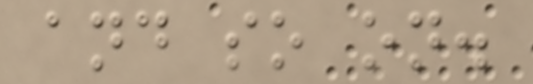and so on.
